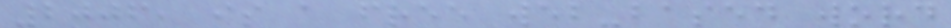2006, is a free web-based word
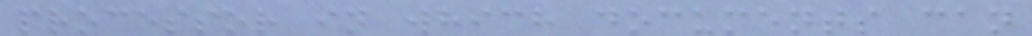processor in which documents can
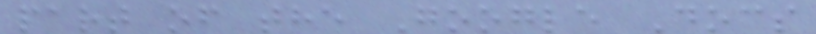part of the Google Docs
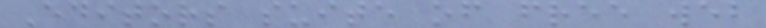Editors suite of free web
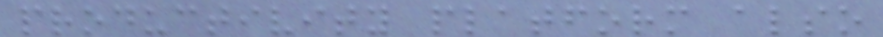productivity platform also
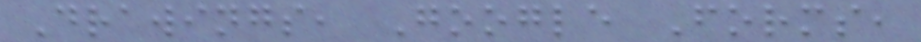Drawings, Google Forms,
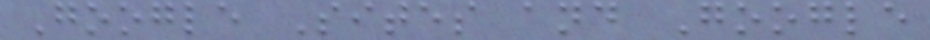Google Sites and Google
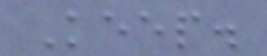Keep.
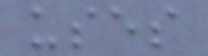uses
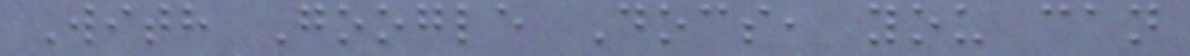With Google Docs, you can
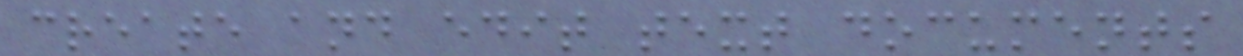create and edit text documents
